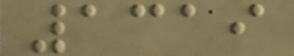1319
